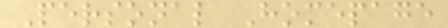Personal Homepage
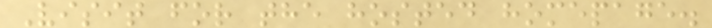Visit for the hosted homepage.
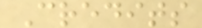Credits
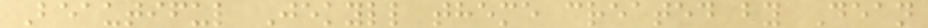Beautiful Jekyll theme created by Dean
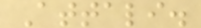Attali.
